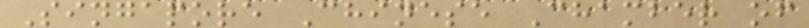Singapore Chinese Chamber of
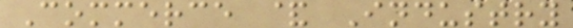Commerce & Industry
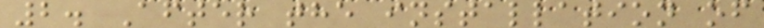2. After the installation of
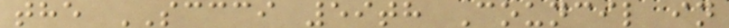the SCCCI 59th Council in
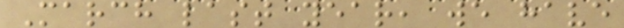March last year, we have
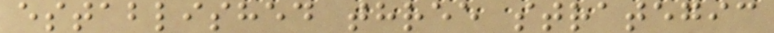established three strategic
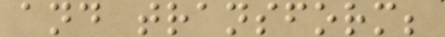and transform;
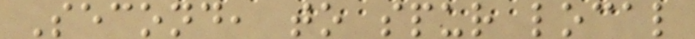Second, to spur local
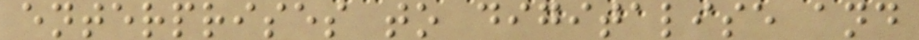enterprises to digitalise and
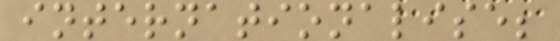internationalise;
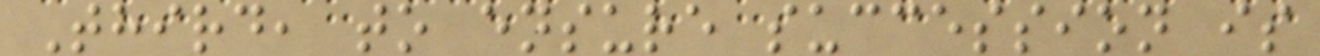Third, to ensure succession is
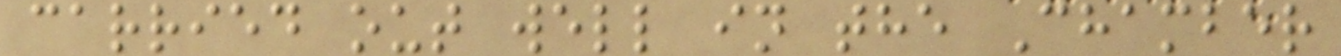carried out well in the Chamber
